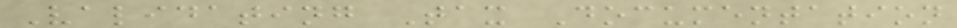Validating Tax Documentation
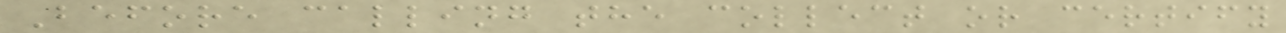Before calling the collect or certify
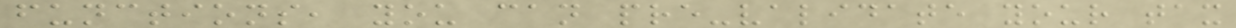functions, you can pre-validate your tax
